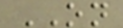ON
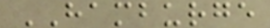HAMBURGE
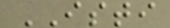ISTI
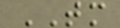TM
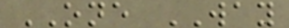ONE WAY
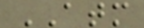ATM
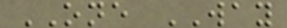ONE WAY
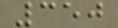350
